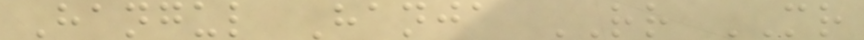Hangul Hanja RR MR
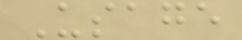Usage
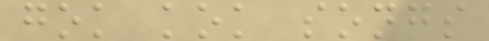gok kok songs
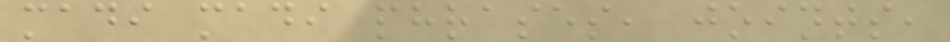madi madi phrases, joints,
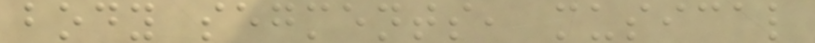body segments, musical
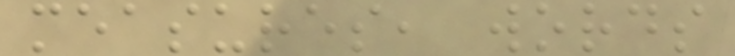measures, words
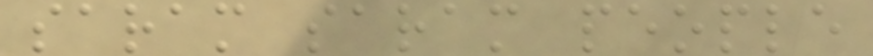saram saram people
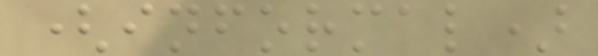(informal)
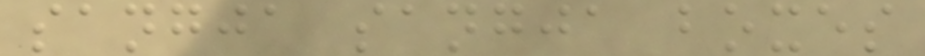sangja sangja boxes
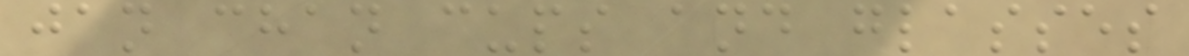jan chan cups and glasses
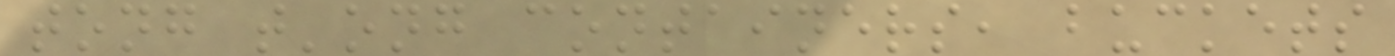tong t'ong containers, buckets
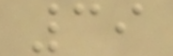39
